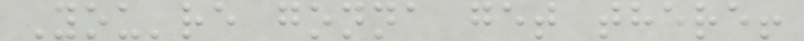You're gonna get there!
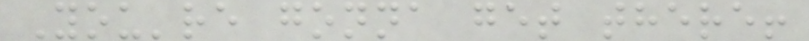You're gonna get there!
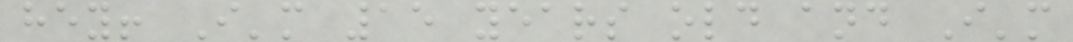hey! I'm 15 years old and I'm
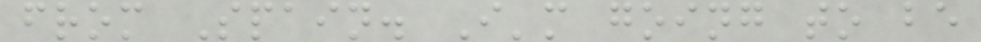from Spain. I'm going to be
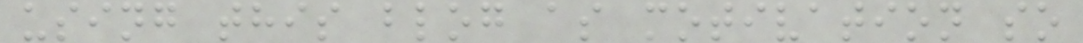using this blog as motivation so
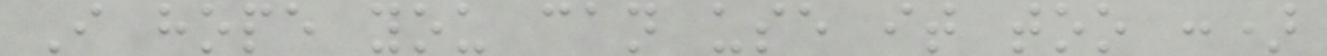I hope you can use it too :)
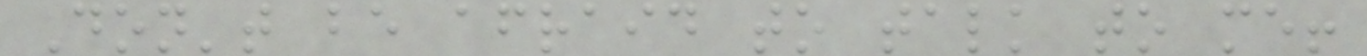Don't be afraid to talk to me!
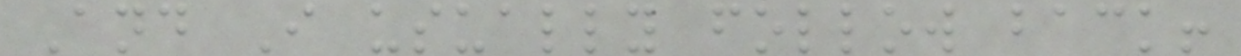And I usually follow back!
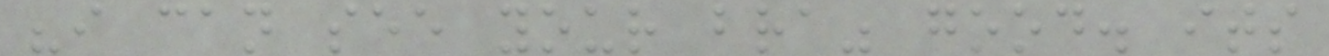"i can see your bra" good. its
